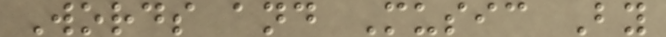Words and Music By
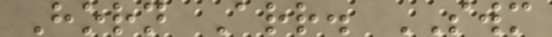Horn Arr. SWM
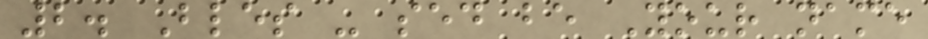2. Bles - sed be Your name
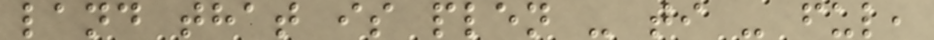land that is plen - ti - ful,
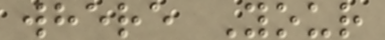where Your
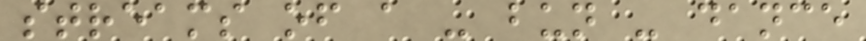streams of a - bun - dance
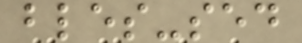bles-sed
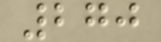270
